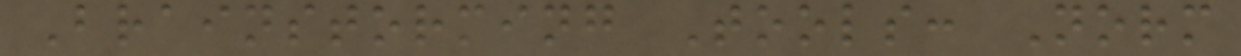Brainstorming Tools: Norm
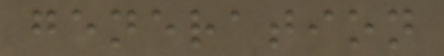generation
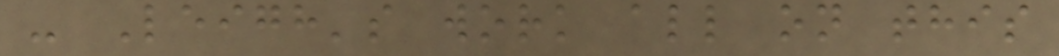- Leigh's work all on this
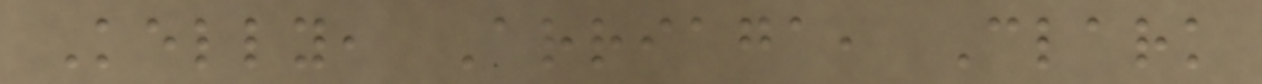Kelly, Arriaga, Clark
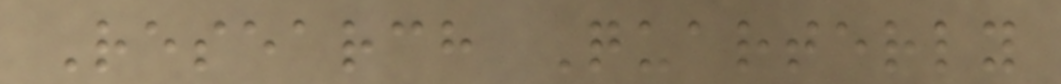Research Quarterly
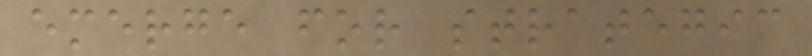emerge for strategic
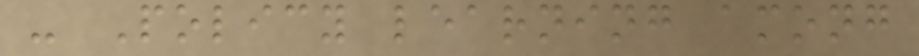- Policy learning among
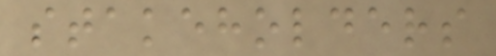stakeholders
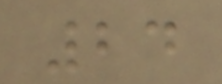24
